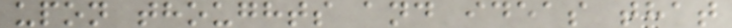upon thoughts and ideas that
